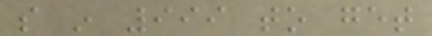so in 999 to get
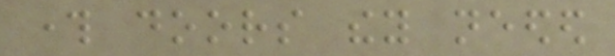through doors they needed
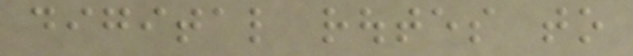digital routes to
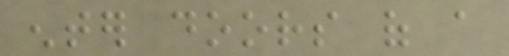enter doors of a
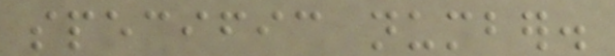specific number.
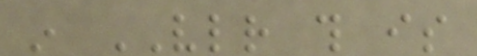in VLR this is
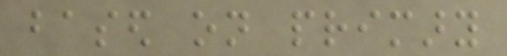based on primary
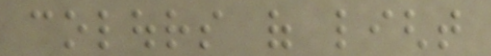colours of light
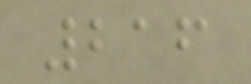216
